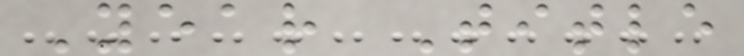Year Title
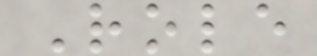Role
